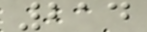214
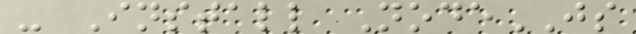- Install NodeJS
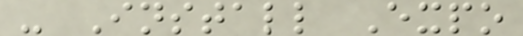- Install Expo
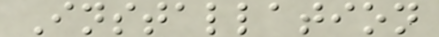Installation
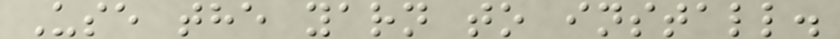Use the yarn to install.
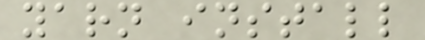yarn install
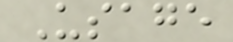Usage
